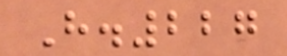H.227
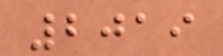2019
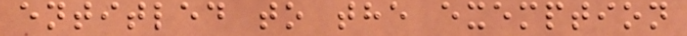entitled to the exemption
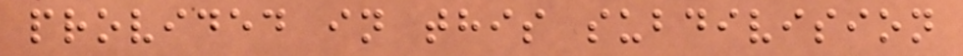provided in this subdivision
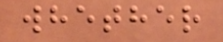whether
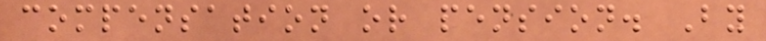compensation or pension. By
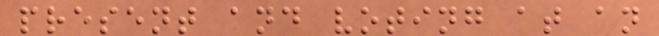present and voting at an
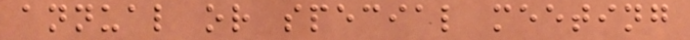annual or special meeting
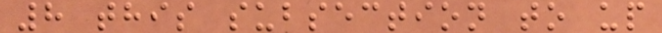8 this subsection to up
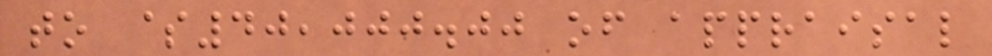to $40,000.00 of appraisal
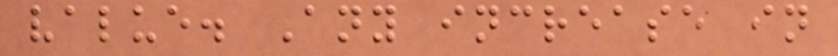value. Any increase in
